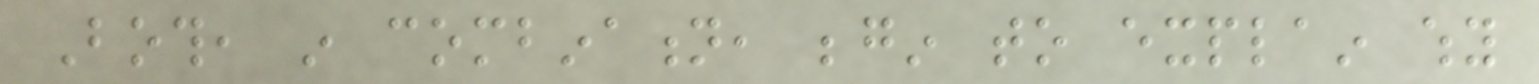Both, in combination, begin to explain why
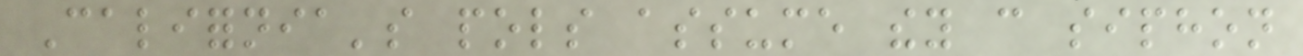California's pols assume they can siphon
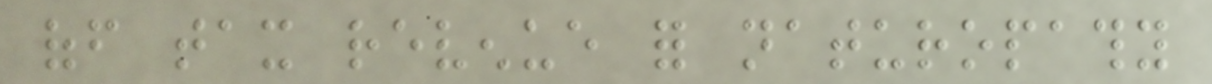off tax revenue for naturopathy
